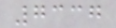7337
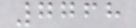7768
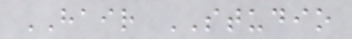HAIR STUDIO
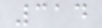314
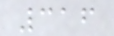316
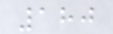180
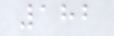182
